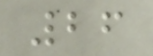26
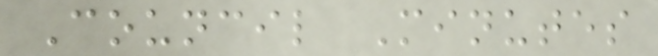Council Minutes
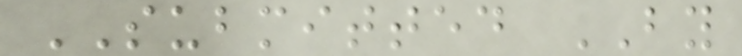SUBMITTED BY
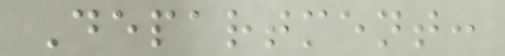Department:
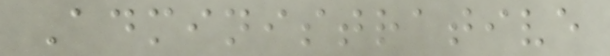Administrative
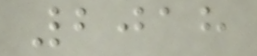2018
